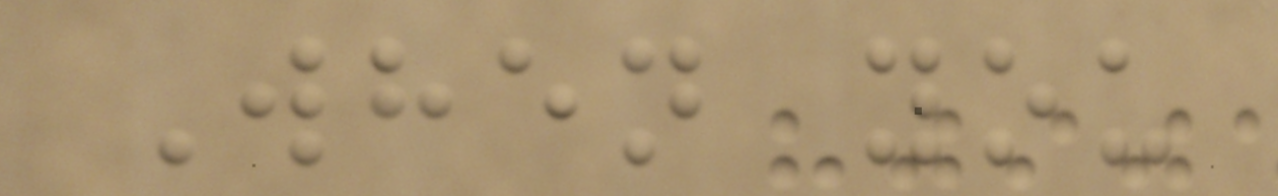When you
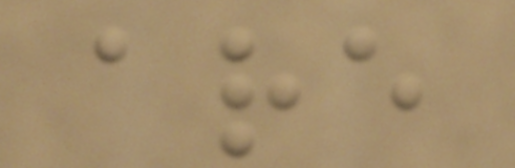are
